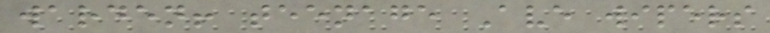warden! teenage Ave wipers
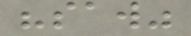"saw"
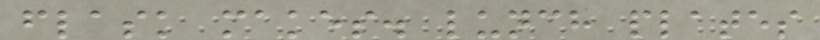flask makes. lunch plates
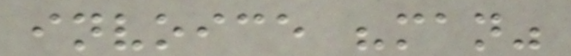invoice "man"
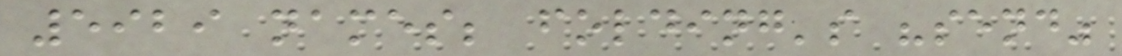5929 names; folding's "send"
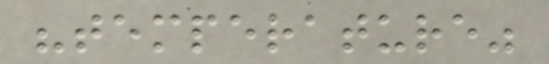"temperature"
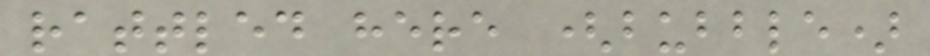rattled here (bubble)
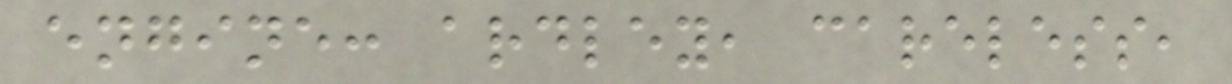engine: ardley, careless,
